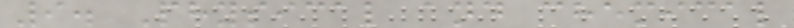9. Physical and chemical
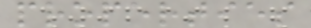properties
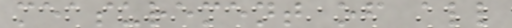measurement of all
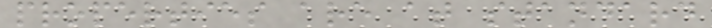properties are at standard
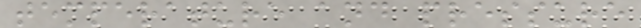temperature and pressure
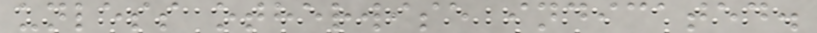unless otherwise indicated.
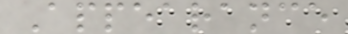Appearance
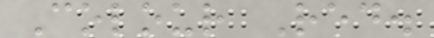Colour Red.
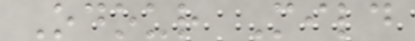Odour Mild
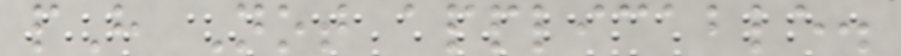pH Not applicable.
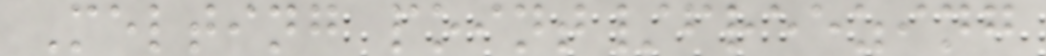Melting point/freezing
